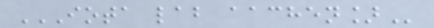IOTA LAB AACHEN]
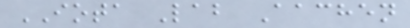IOTA Lab Aachen
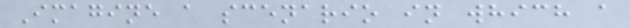Imagine a scenario in which a
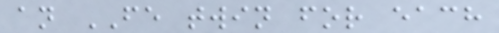an FE twin for each
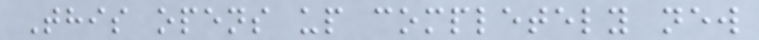This opens up completely new
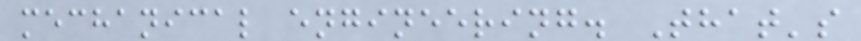mechanical engineering. That's
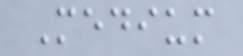Medium
